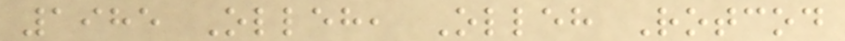1985 Olleh, Olleh Rotcod
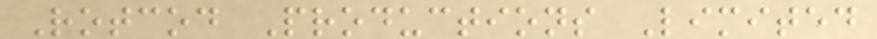Rotcod Productions Limited
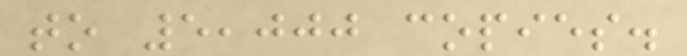to 5,000 copies.
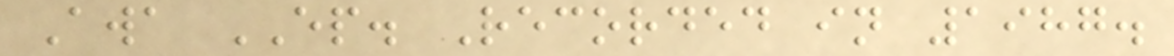Awa EP. Recorded in 1987.
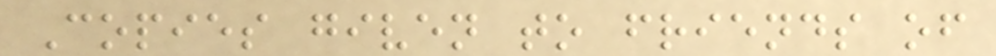Copies given to friends of
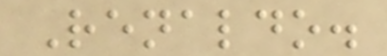Renaldo.
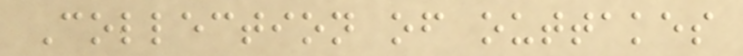Collection of outtakes
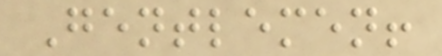Gentlemen!
